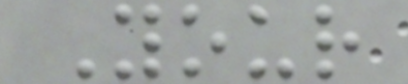Your
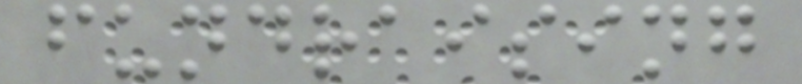fundraising
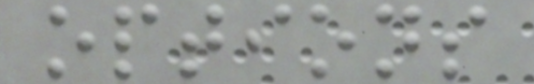options
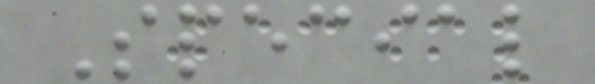Special
